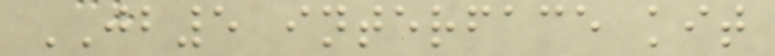JB5 interface kit
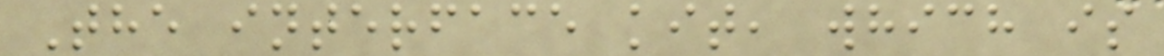The interface kit, which is
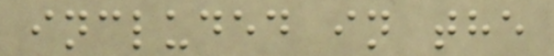included in the
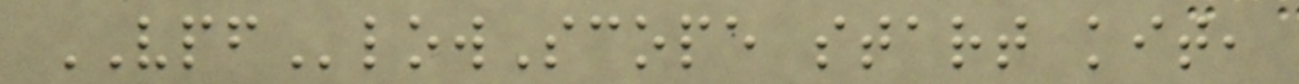VPFlowScope start kit,
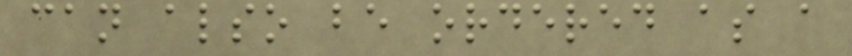can also be ordered as a
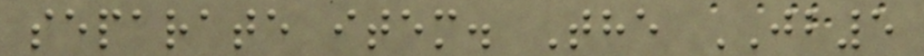separate item. The JB5
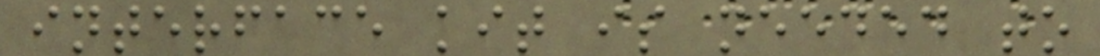interface kit is needed to
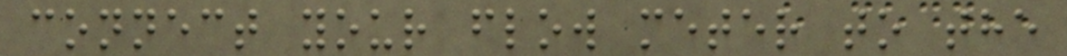connect your flow meter to the
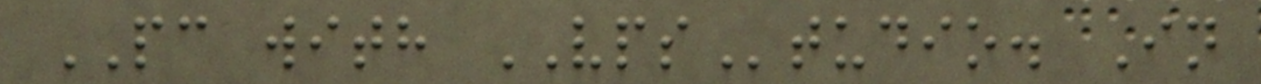PC with VPStudio. In
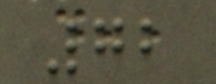72
